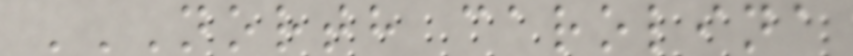NORTH CAROLINA
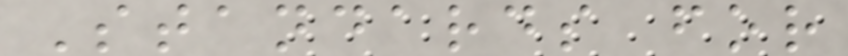Standards for
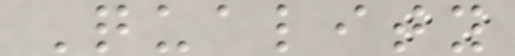Quality
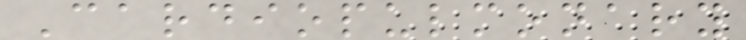Cardiopulmonary
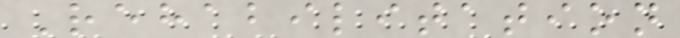Rehabilitation
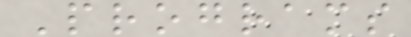Programs
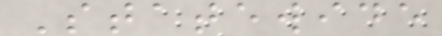Statewide
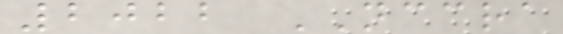2022 NCCRA
